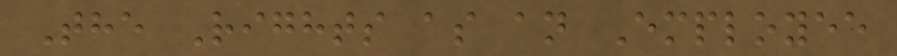The Rights as an Employee
